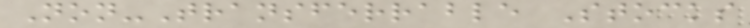Non-Transferrable Stocks
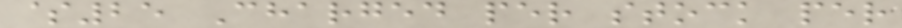$25 Charged per stock per
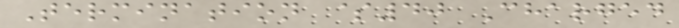Termination $40 Charged
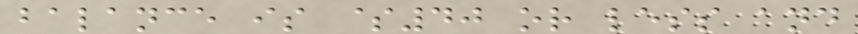balance is $40 or less and
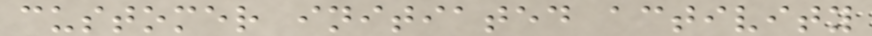customer initiated activity
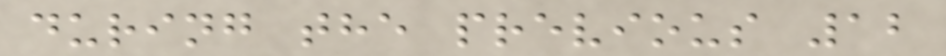during the previous 12
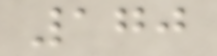170
